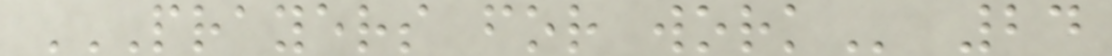PRAYERS FOR WORK 24
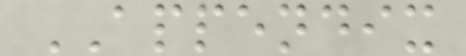APPENDIX
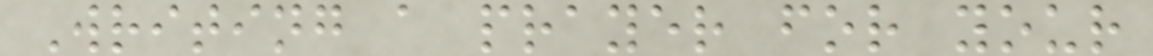Writing a prayer for your
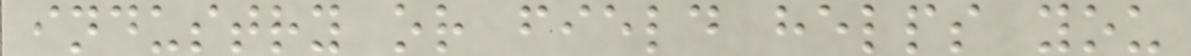industry or field helps you
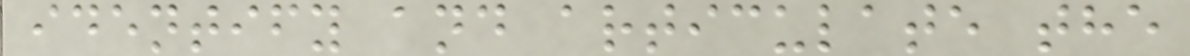identify and articulate the
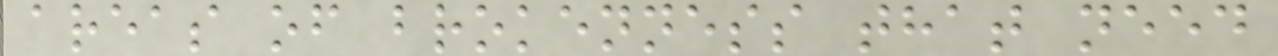areas of brokenness that need
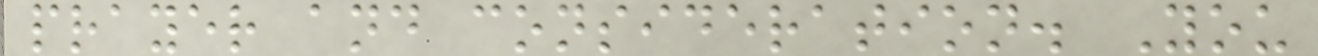prayer and consideration. You
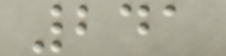241
